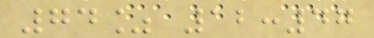74% 12:47
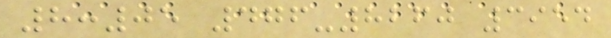8:05 476-8260 3954
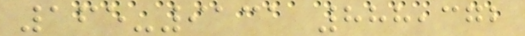165-9131 888,372
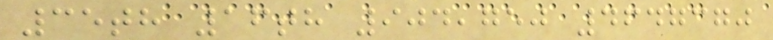35th 16th 904,750 4647370
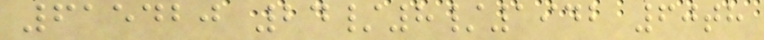615420 24/8/1942 60th
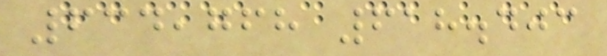634,768 618.403
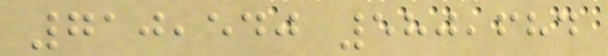710,540 580,684
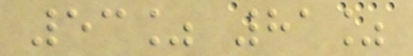53% 81%
